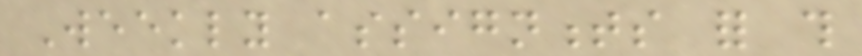Weekly assignments for this
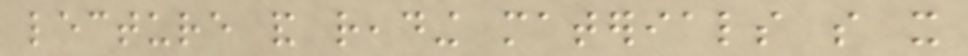lecture and reading materials so it
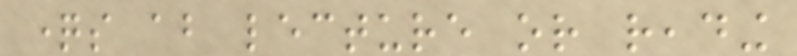questions about lecture or reading
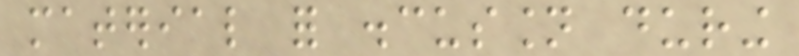material for discussion during
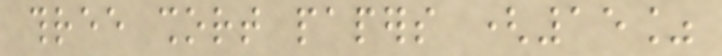three short papers (15%
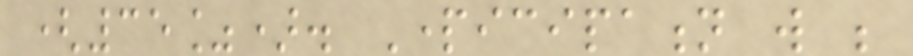(35%). Participation will be
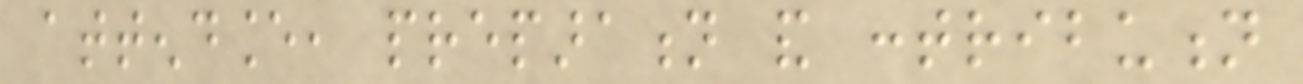attendance, preparation and contribution
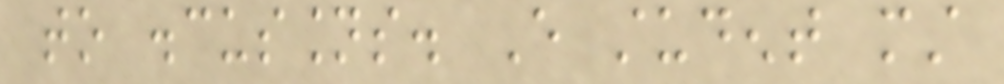to discussions. Every student must
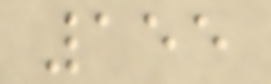155
